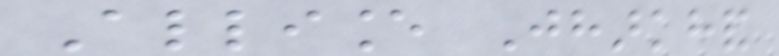Alliance Jharkhand
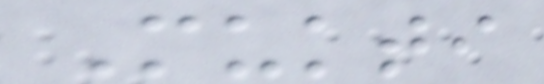Mukti
